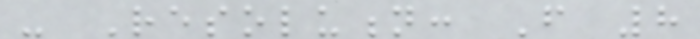- Resolution: From 8
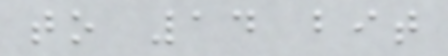to 14 bit
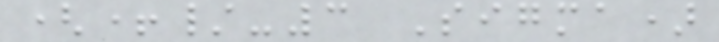(+/-3 Sigma)
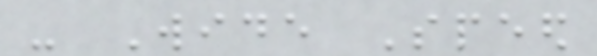- Wide Speed
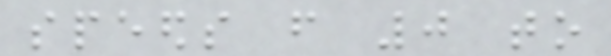speeds from 0 to
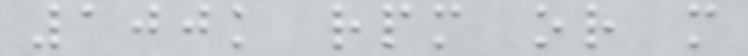100k rpm or more
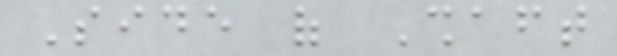Side of Shaft
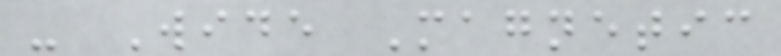- Wide Magnetic
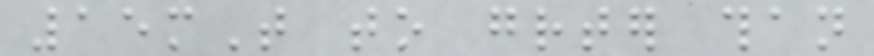15mT to greater than
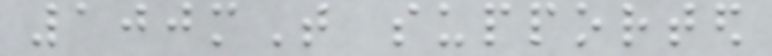100mT supported
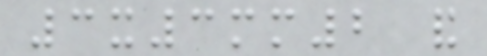3x3mm2 and
